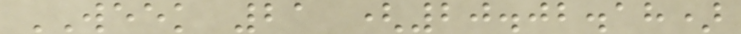WEEK 21 (20.02.18)
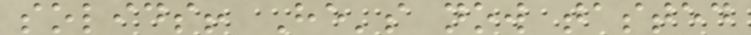solids! He's now tasted
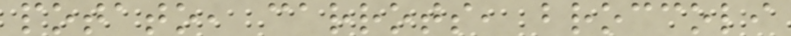potato, carrots, broccoli
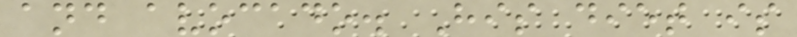and avocado. His diet is
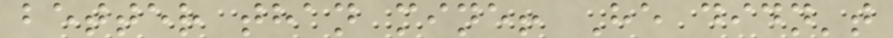better than mine! He didn't
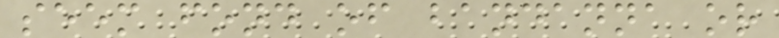seem fond of bandanna or
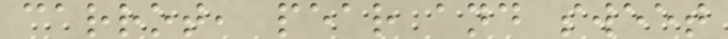carrot, pear and sweet
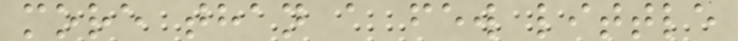more than a few little
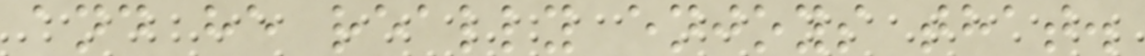and he really enjoys that.
